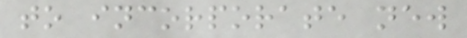to incorporate new
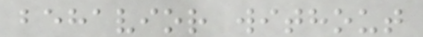behavior without
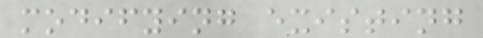modifying existing
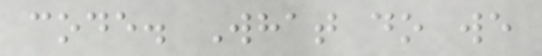code. What do we
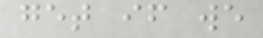get if we
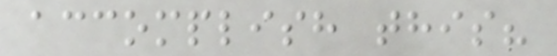accomplish this?
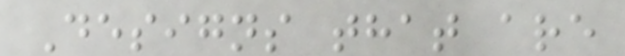Designs that are
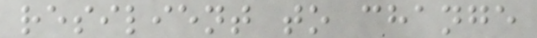resilient to change
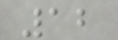12
